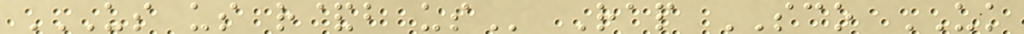US US R&B US Rap SCO UK
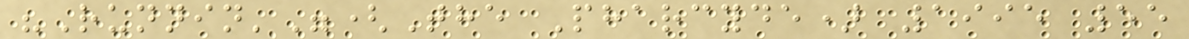"Runnin'"(The Pharcyde) 1995 55
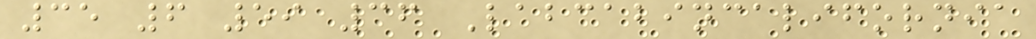35 6 59 36 Labcabincalifornia
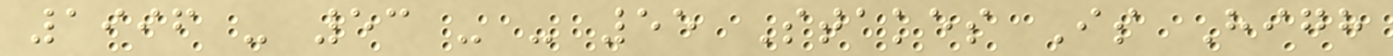1996 - 53 - - 55 Stakes Is High
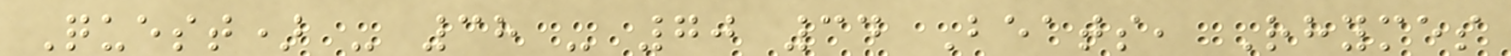Quest) - 38 - 70 34 Beats, Rhymes
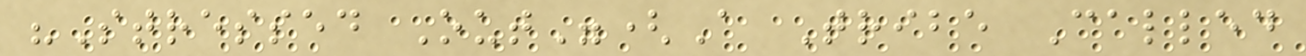"Stressed Out"(A Tribe Called
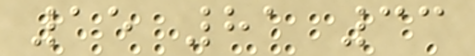15 81 33
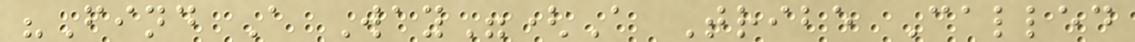"Find A Way"(A Tribe Called
